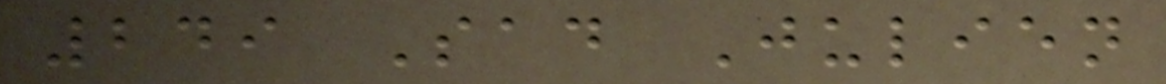249 Sad Julien
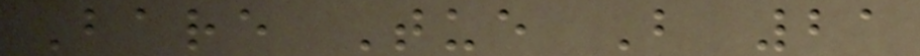Bare Tue B 21
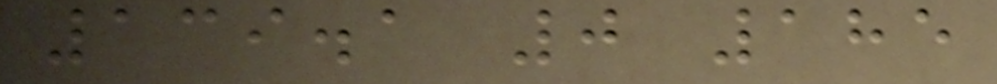139.1 0 185
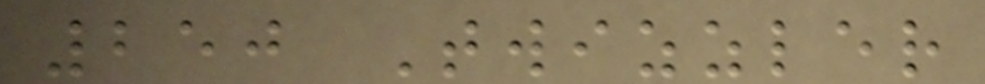250 Twizzler
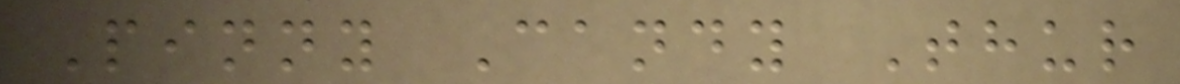Pinny Candy Thur
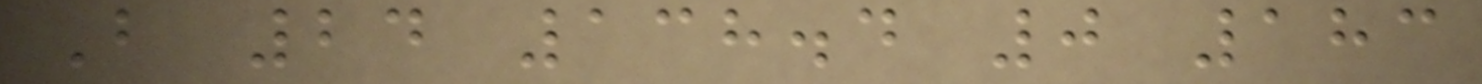B 24 138.4 0 183
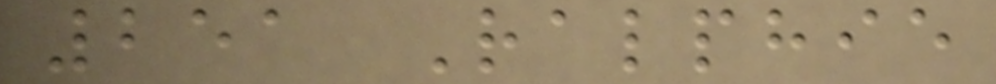251 Ralphie
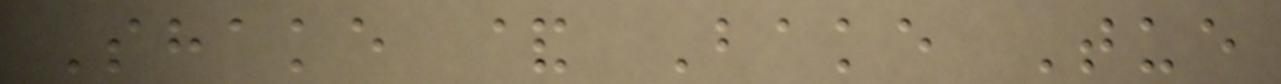Shake & Bake Tue
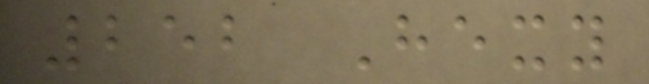252 Hexy
